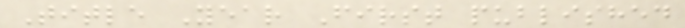Title Year First published
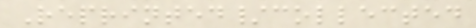Reprinted/collected
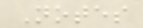Notes
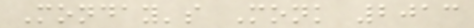Monday's Monk 2013
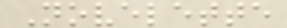Novelette
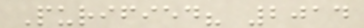Purified? 2014
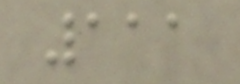111
